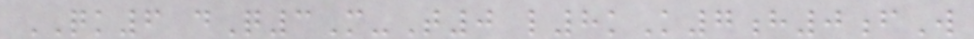QK6 dQ3M-T0 l8kK7h0fW
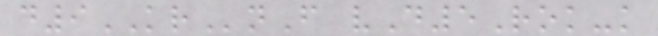d9KRnF vD5Rok-k
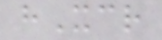hXcr
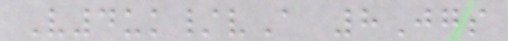V4uk/vA 8Jgs
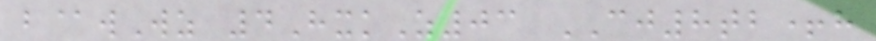b@wWz 4HxkZ03 CJ8tb+h
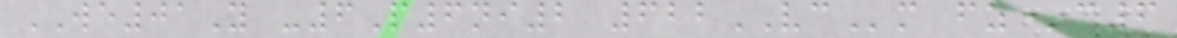WE01Y -6P6ni2 622VCm fz*c6
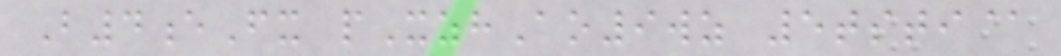B4eFx pXzhAo9wz 5tsti@
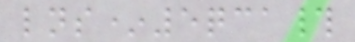lns*5qca#
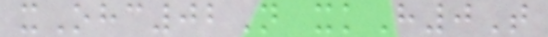xOhc02N xkH0T
